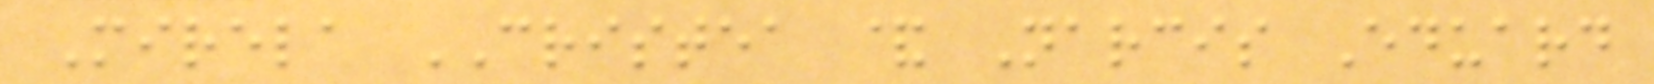Mirela CRISTEA & Narcis Eduard
